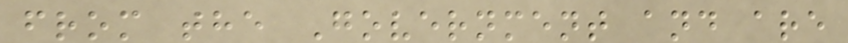from the Government and are
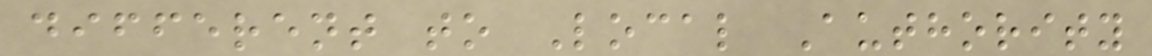different to Local Authority
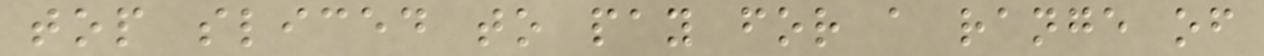top sliced to pay for a range of
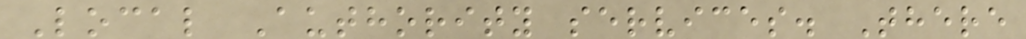Local Authority services. There
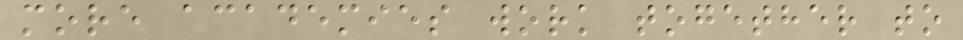more academies work together to
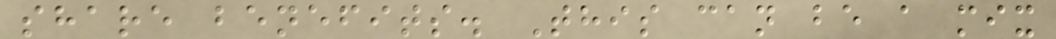share benefits. This can be a mix
